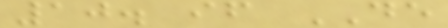10. if DE
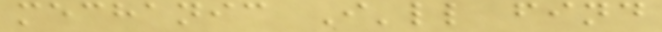mechanic I'll find
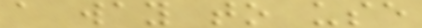a way to use
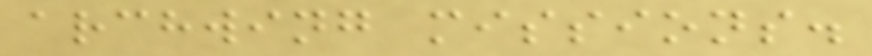archwing missions.
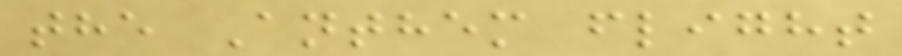the Anthem flight
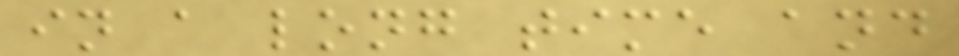in a long time and
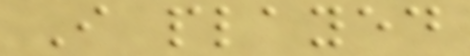I played
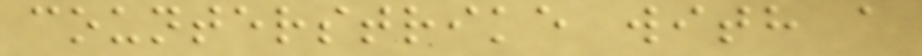counterstrike with a
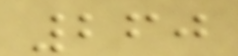260
